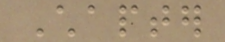Chapter
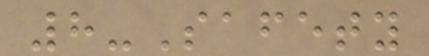8-Safety
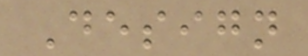Design
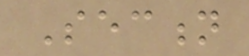Section
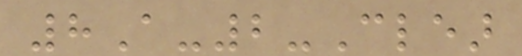8A-2-Clear
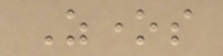Zones
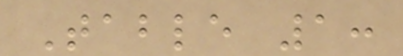Table 1:
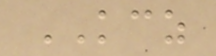KCZ
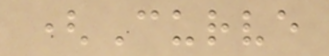(Curve
